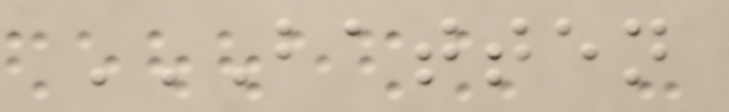BATTEN
